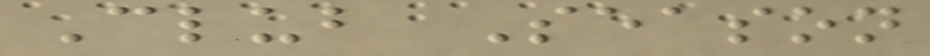Club Season
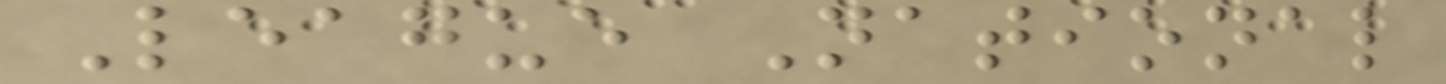League National
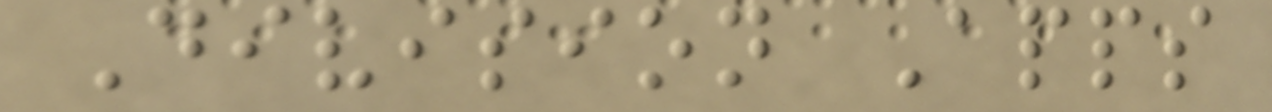Division Apps
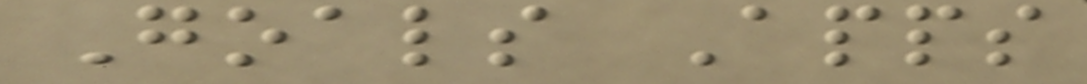Goals Apps
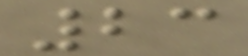23
